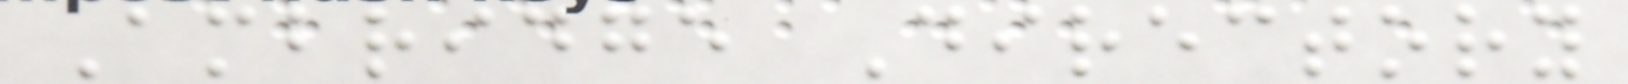Ambridge Directory
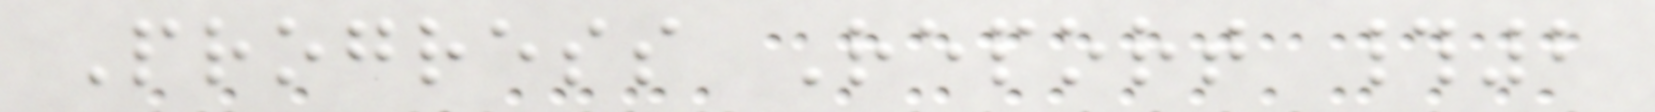Progress Report #2
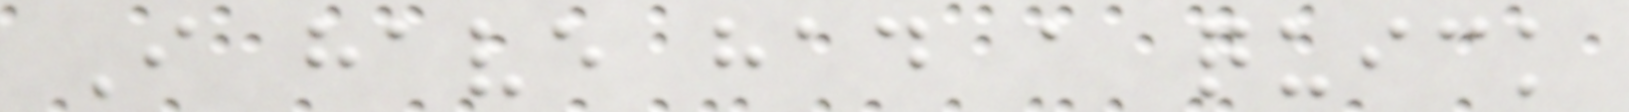I have had a quick
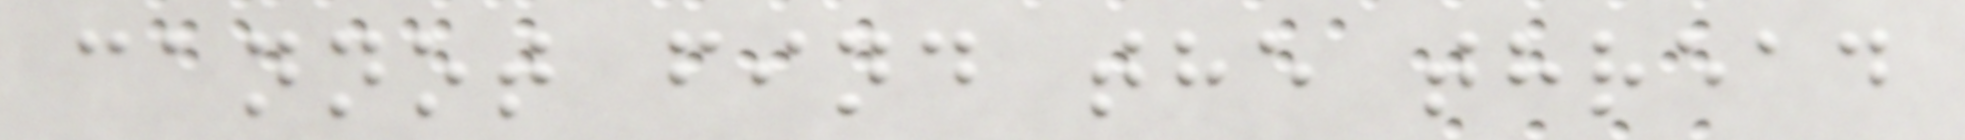cannot find the thread
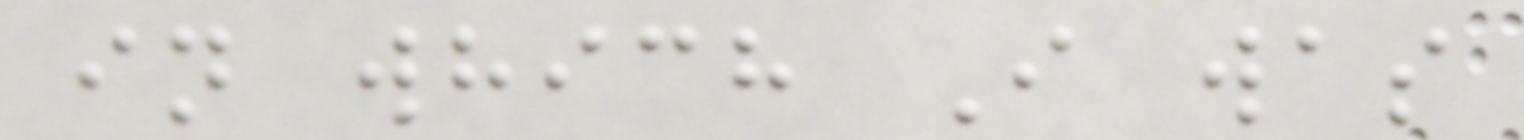in which I was
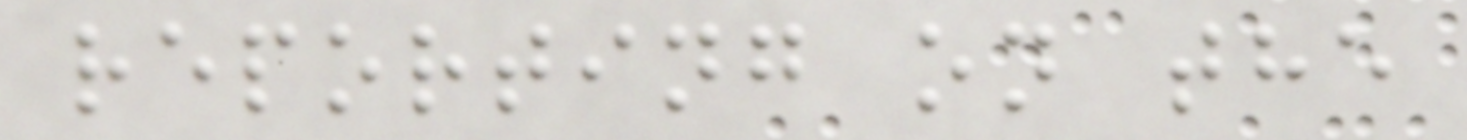reporting on the
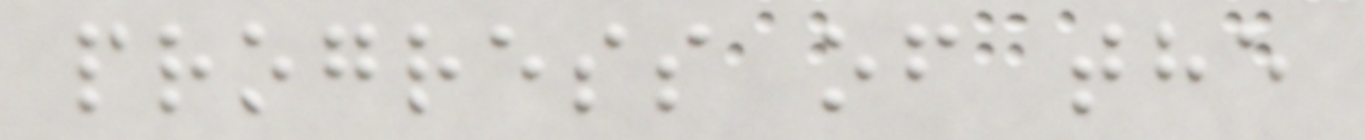progress of the
